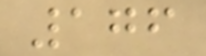176
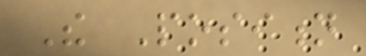The Position
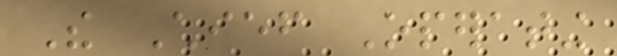The Chief Operating
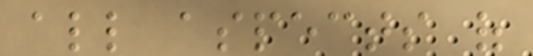all aspects of
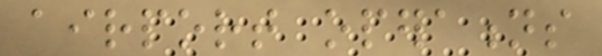airport operations
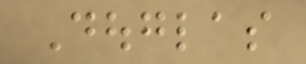Douglas
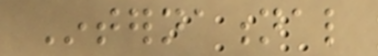International
